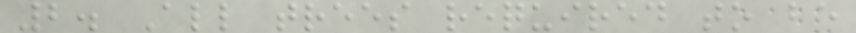2. All trees required to be
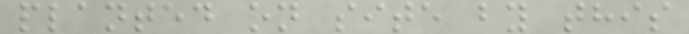planted on site by this
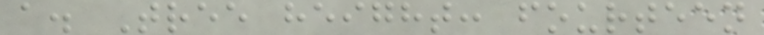a. Tree height: fourteen
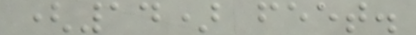(14) feet.
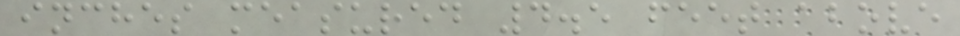inches measured 4.5 feet above
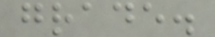grade.
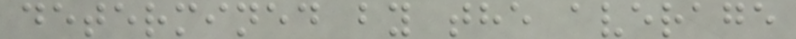determined by the average
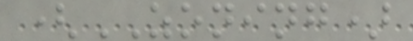(ZONING)
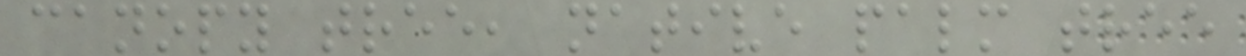canopy tree, native palm tree
